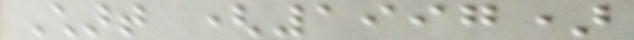Chart (1997)
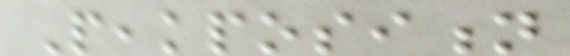Peakposition
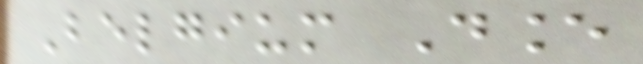Belgium Dance
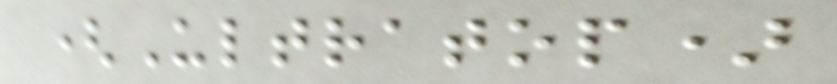(Ultratop)
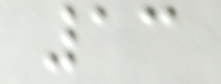13
